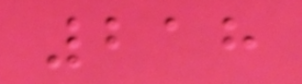218
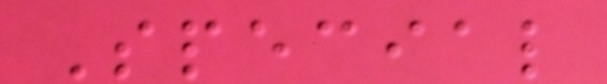Special
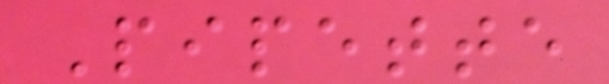Pipette
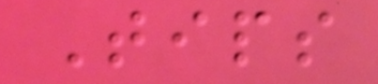Tips
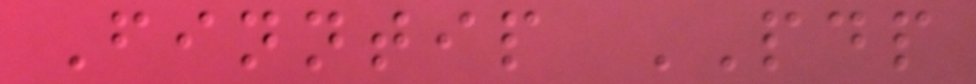Finntip PDP
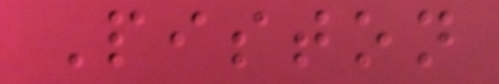Piston
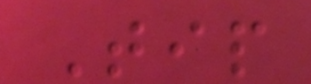Tip
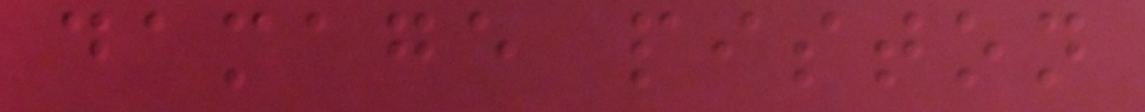damage piston
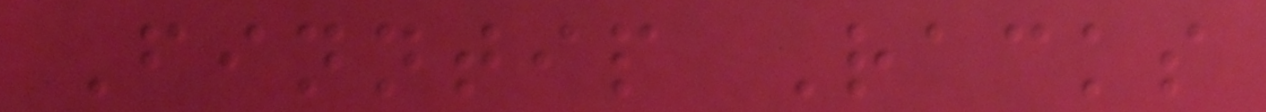Finntip Racks
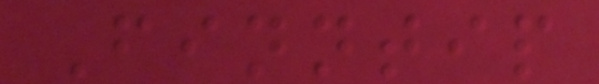Finntip
